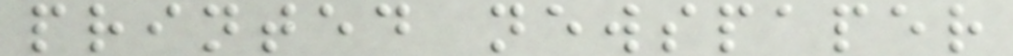printed newspaper
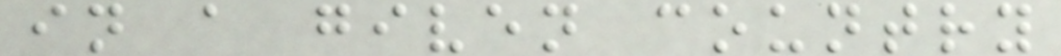in a given country
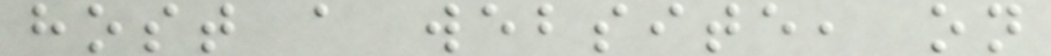host a website, on
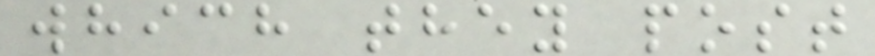which they post
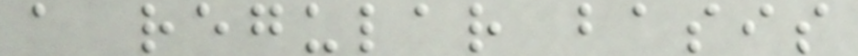a regular basis
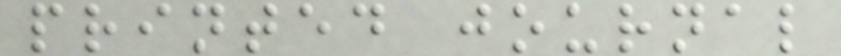printed journal
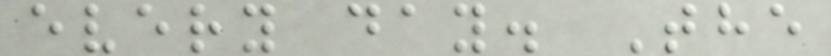every day. The
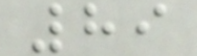89
